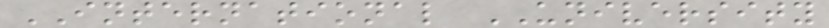INTERNATIONAL UNIVERSITY
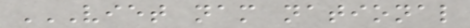VIET NAM NATIONAL
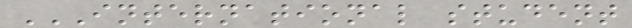INTERNATIONAL STUDENT
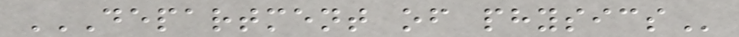DEPARTMENT OF PHYSICS
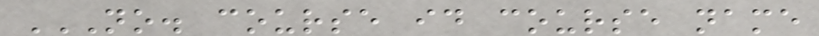NO. COURSE ID COURSE NAME
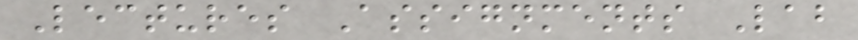Lectures Assignments Lab
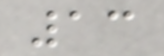13
